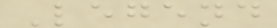Legend
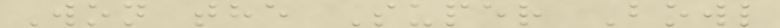Won the Super Bowl
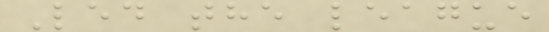Led the league
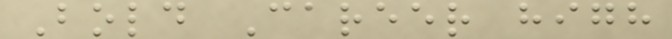Bold Career high
